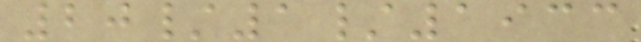20/1/1933
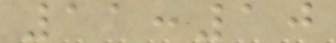11:10
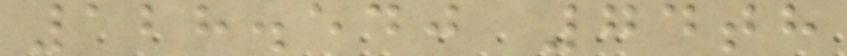128.540 74th
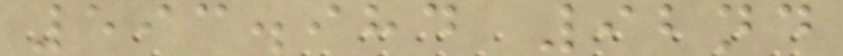593.984 92nd
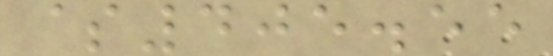$405.55
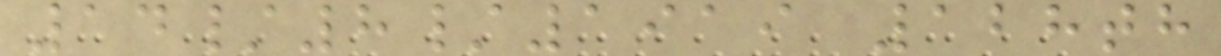14/8/1919 128th
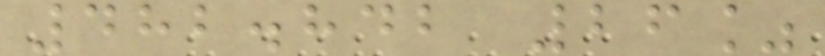482.842 26%
